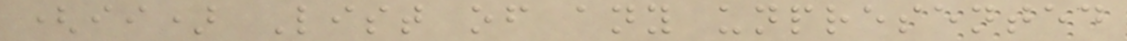(ii) List of any unpresented
